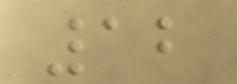12
